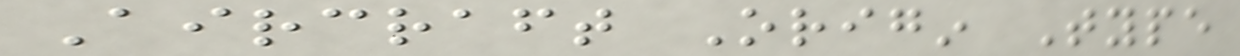Aircraft Origin Type
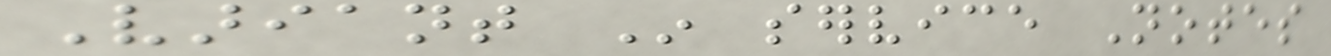Variant In service Notes
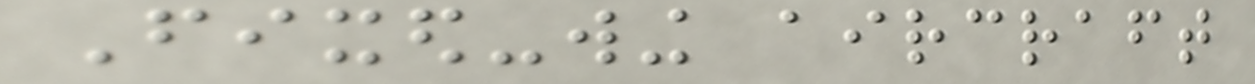Fixed-wing aircraft
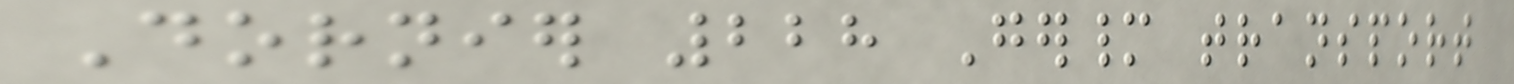Dornier 228 Germany transport
